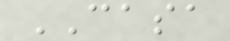CASA
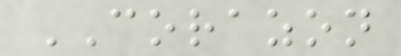CORAZON
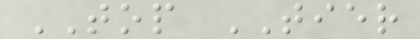TOP TIER
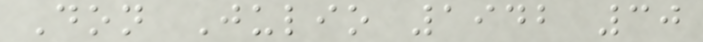Don Julio 1942 30
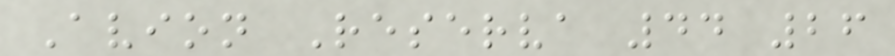Avion Reserva 44 26
